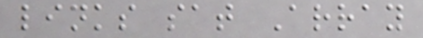links sat Array
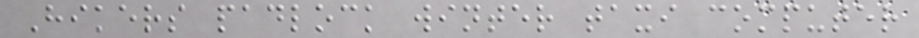Hikers padlock winter taxi computer
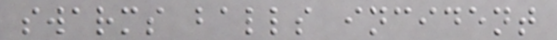swarms balls incident
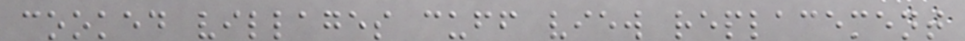cooked villages cuff view replacement
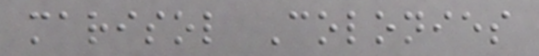marisol Colonies
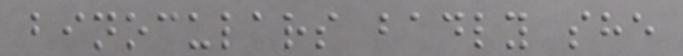binoculars badly she
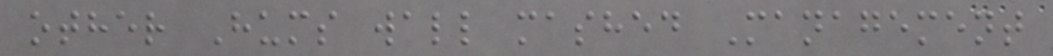other Hums wall mashed Management
